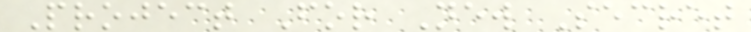Project For New Secret
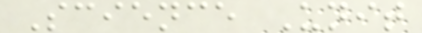Science Unit
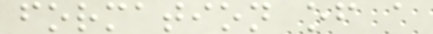formation of a
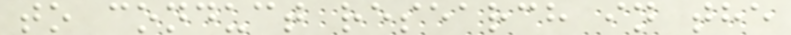to conduct research in the
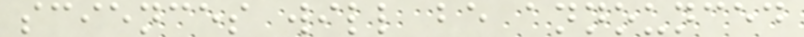sciences will be announced
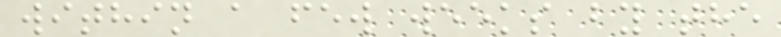within a few weeks by the
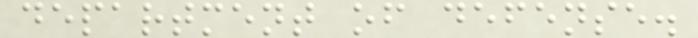department of defense.
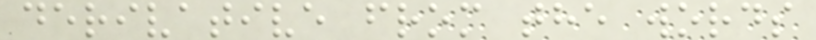derivative from the words
